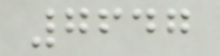7647
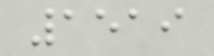1519
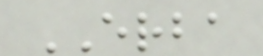ERBA
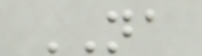NA
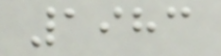1983
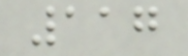117
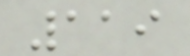119
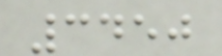3450
